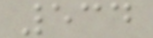534
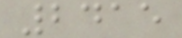2415
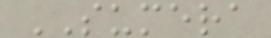SUMERA
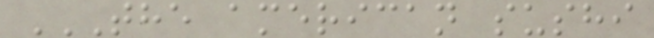THE AMERICAN SUSHI
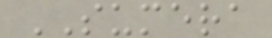SUMERA
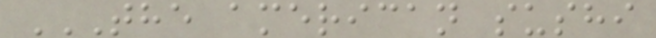THE AMERICAN SUSHI
